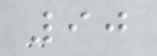90
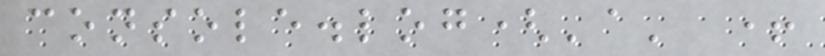console.log('a' +
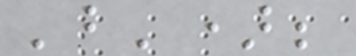'b');
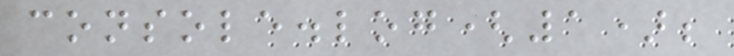console.log(1);
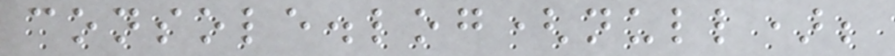console.log(null);
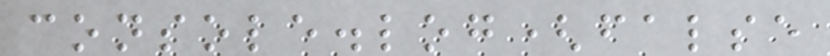console.log(false
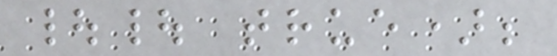|| true);
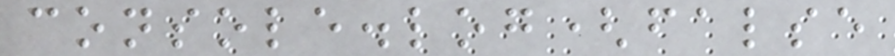console.log(false
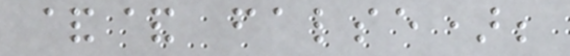&& false);
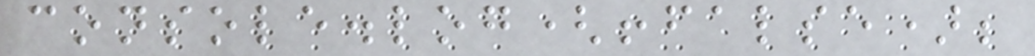console.log(!false);
